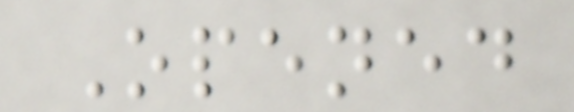Opened
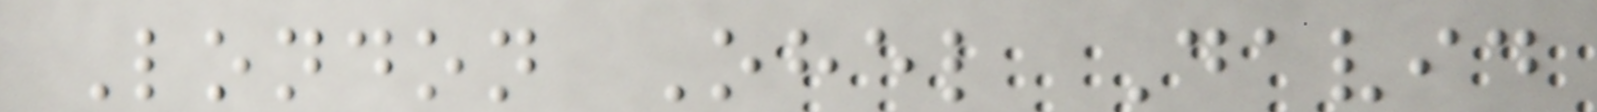London Ohel David
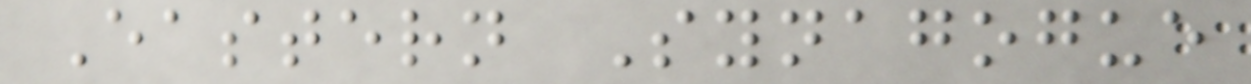Eastern Synagogue
